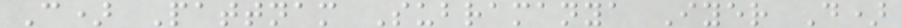C) Pattnam Subramanya Iyer D)
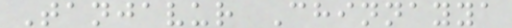Tanjavur Chinnayya
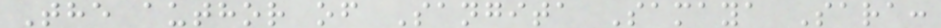The author of Sangita Samaya Sara:
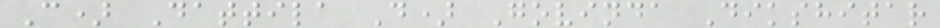C) Dattila D) Govinda Dikshitar
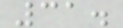31.
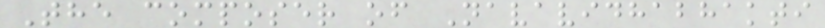The composer of Navavidhabhakti
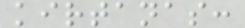kirtanas:
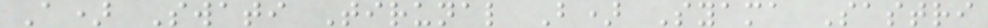A) Swati Tirunal B) Syama Sastri
